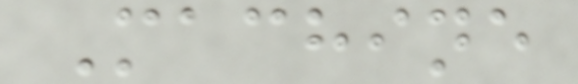Machine
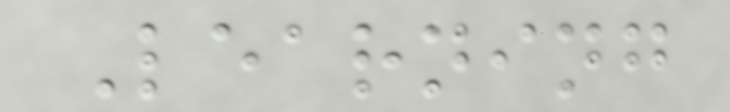Learning
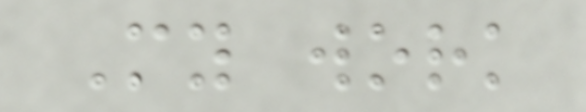My work
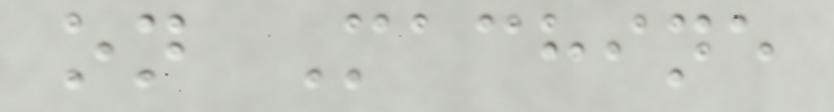on Machine
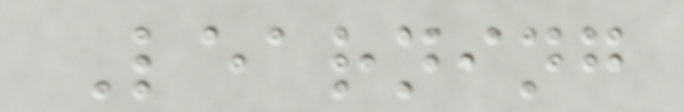Learning
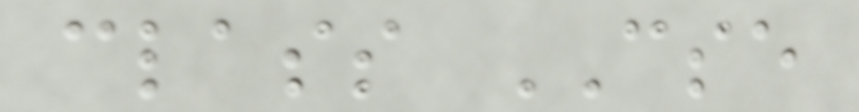class CSE
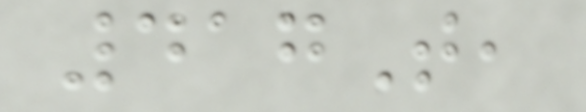417T,
